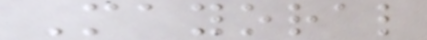Mayoral
